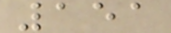151
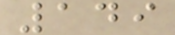149
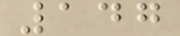147
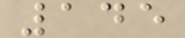145
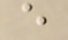e
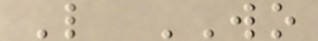L WO
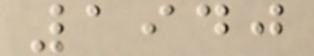1940
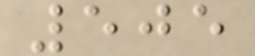505
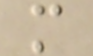m
